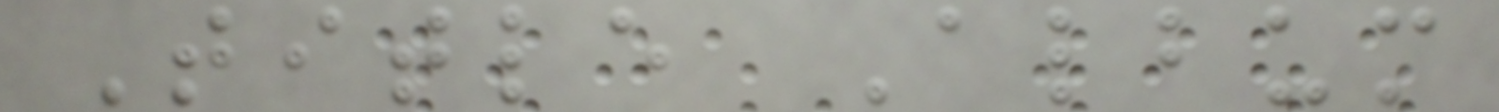Title Album
